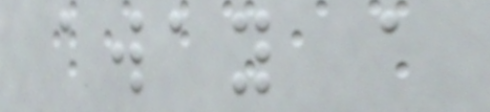away a
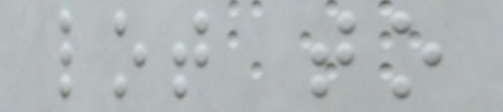lot to
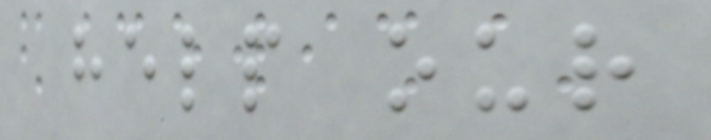help our
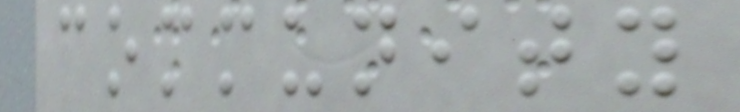community
